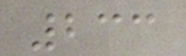233
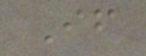If
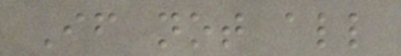If not all
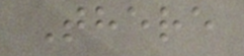There
